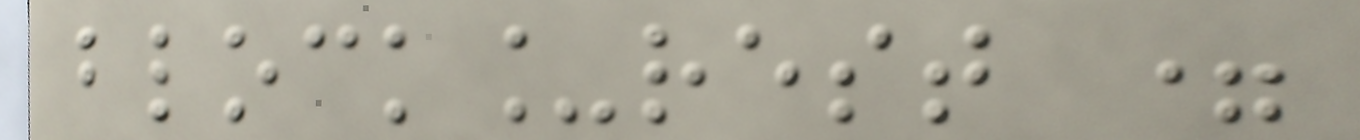block_rest =
